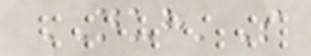NUH'S
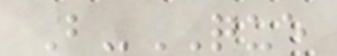B-QUE
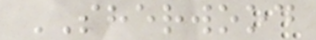SHERWOOD
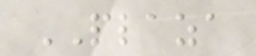PLAZA
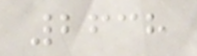2638
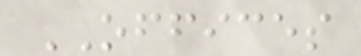OFFICES
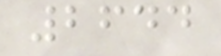2644
